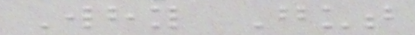Why Gut
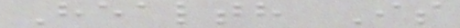Health Is
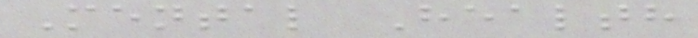Mental Health
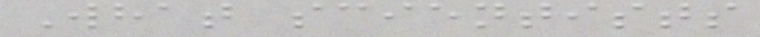What scientists
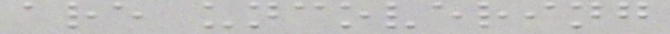are uncovering
